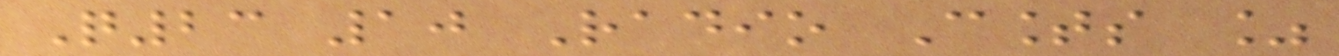Q23 10 Radio Counts %
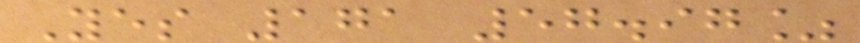Yes 171 57.97%
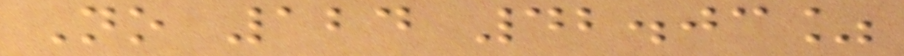No 124 42.03%
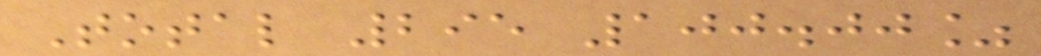Total 295 100.00%
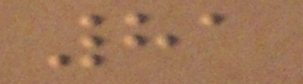81
